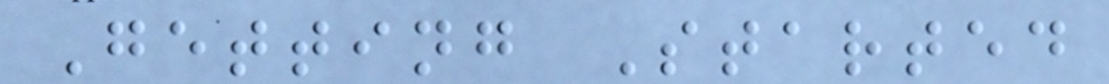Getting Started
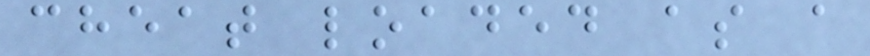cheat loaded as a
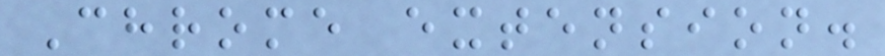Chrome extension.
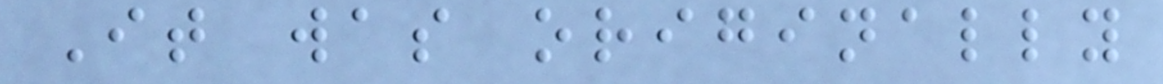It was originally
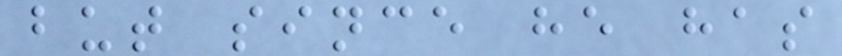but since he has
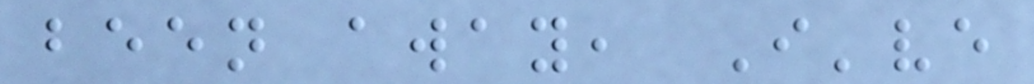been away, I've
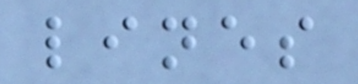lines
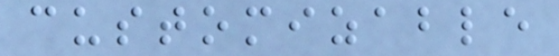customizable
